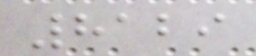8129
